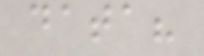data?
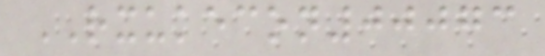RXUKECON00073
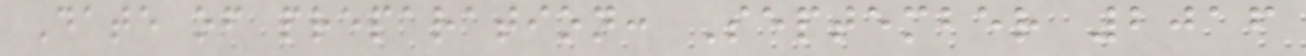Date of preparation: September 2016
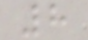8
